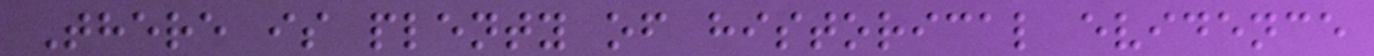There is plenty of historical evidence
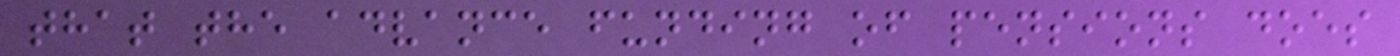that the advance funding of pensions does
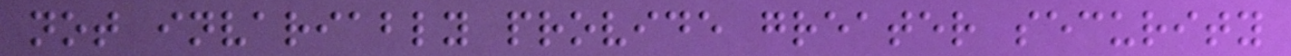not invariably provide greater security
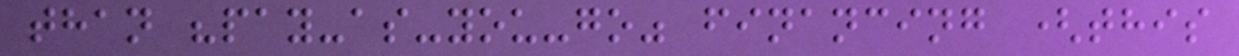than "pay-as-you-go" financing (this
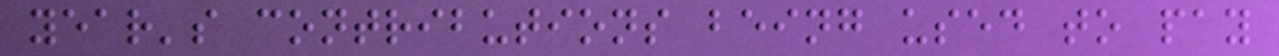year's contributions being used to pay
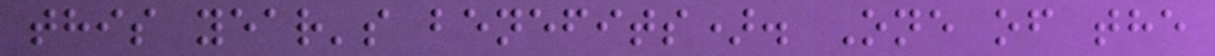this year's benefits). One of the
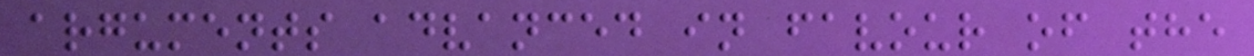arguments advanced in favour of the
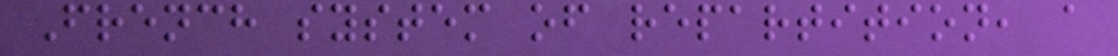French system of repartition, a
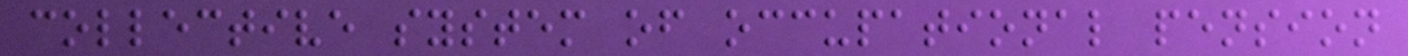collective system of occupational pension
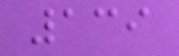139
